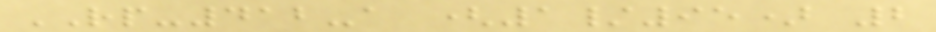RP-412-a (1/95) 2
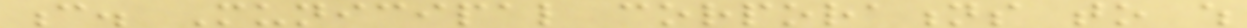c. Municipal corporations to which
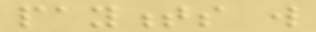payments will
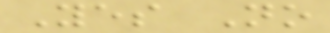Yes No
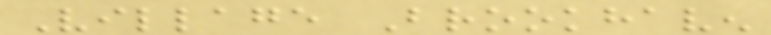Village Brookhaven
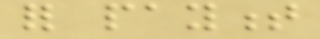for payment
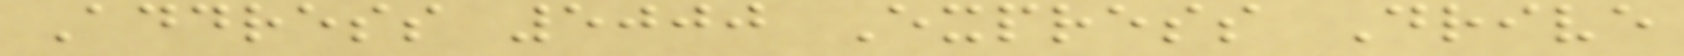Address 5000 Express Drive
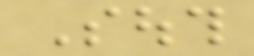South
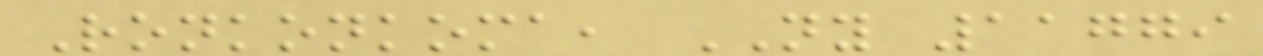Ronkonkoma, NY 11779
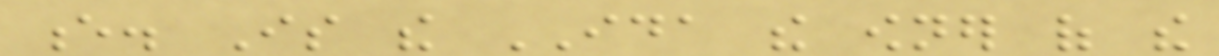e. Is the IDA the owner of the
